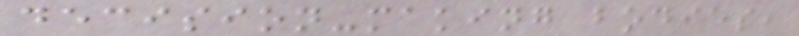decision-making bodies,
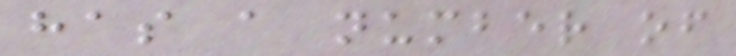has a number of
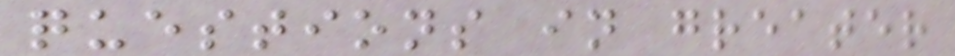questions in greater
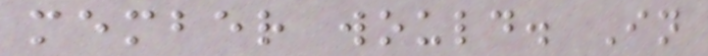member would. In
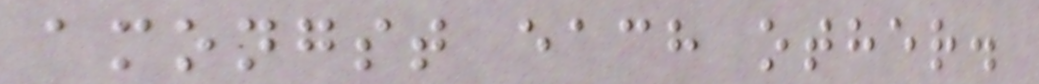amongst each other.
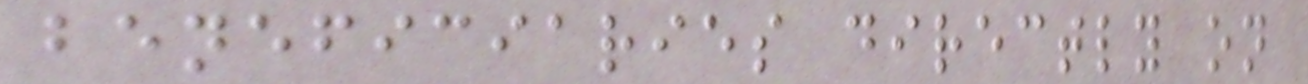beneficiaries directly on
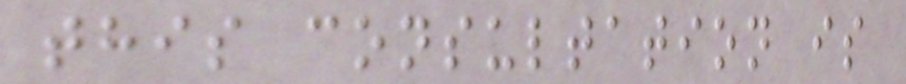this consultation is
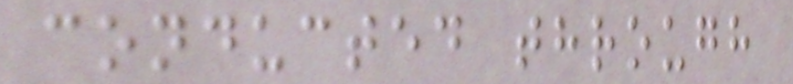conducted through
